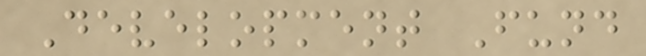Development Fund
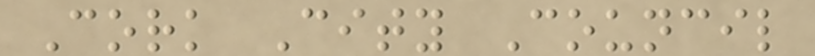Cork City Council
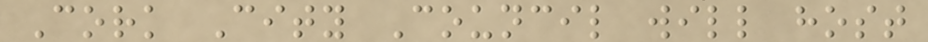Cork City Council will host
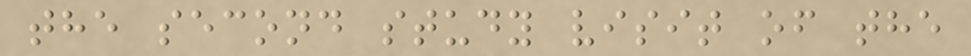the second study visit of the
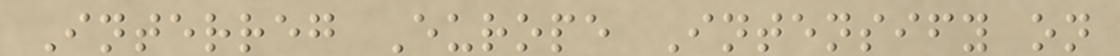Interreg Europe Intensify on
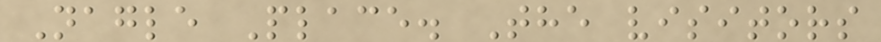Nagle Place. The visitors
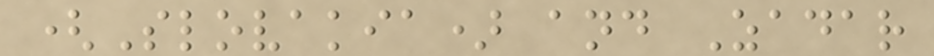(Slovakia) and Zadar
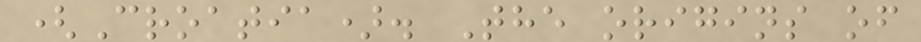(Croatia). The origins of
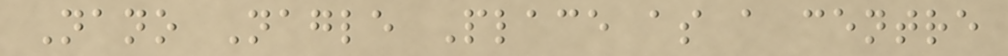Nano Nagle Place as a centre
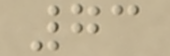73
